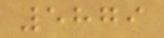5879
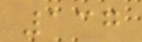137
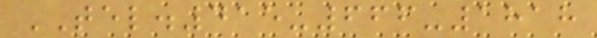TEL.415-666-1818
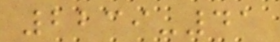2239-41
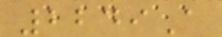2249A
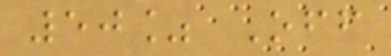50% Off
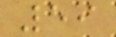59
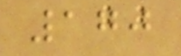170
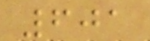601
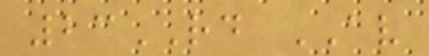23RD AV
